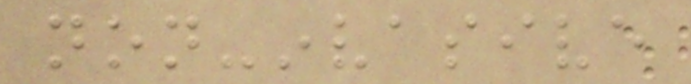non-invasive
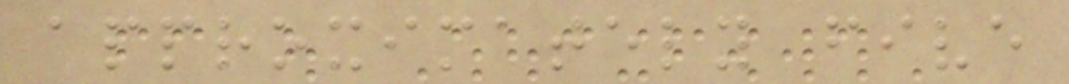approximately five
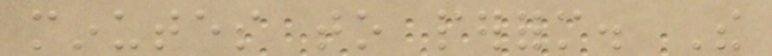minutes to perform. The
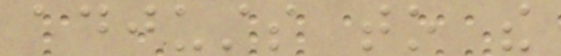adjusts to the
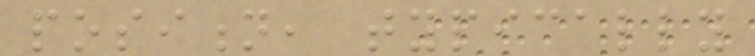position, typically
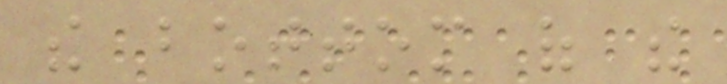the bottom of the
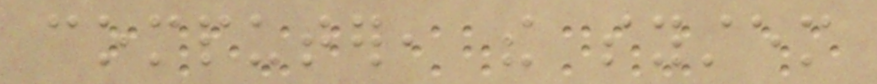computer, the system
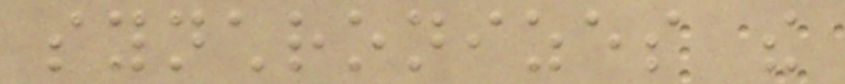synchronizes the
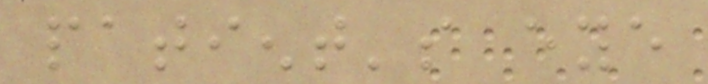patient's eye
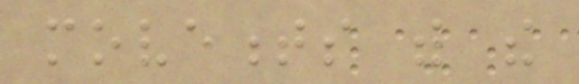movements with the
